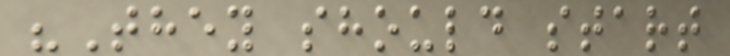"They should start
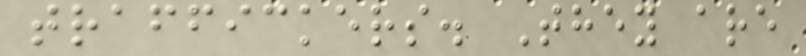traffickers. They are
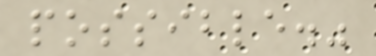possible."
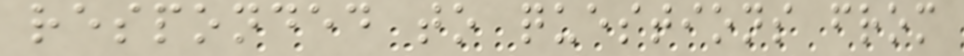responded to questions from
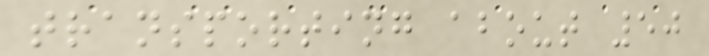transporting about 50
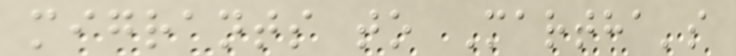migrants to Martha's
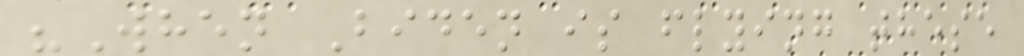"When Biden is flying these
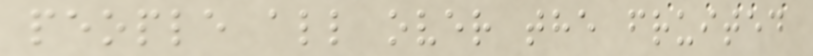people all over the fruited
